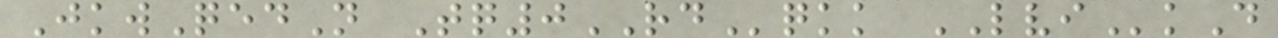JkwQedN Tq0RDqkk LVIkD
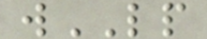wLP
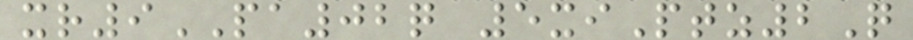xr9PA02q 5xiPtz2Q
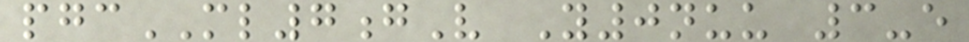pgcML7gV Y0nuu 3-e
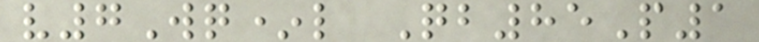v7Wq*l Qb85P1
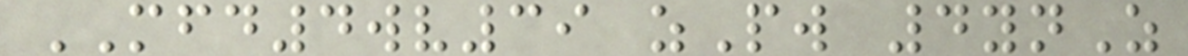MFD4wv39 zPw 4ynZ
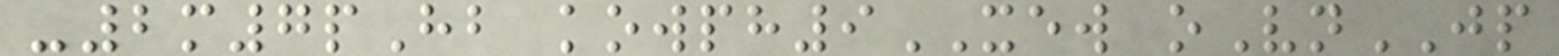-2m7pHb kowph9XEW oVnJP
